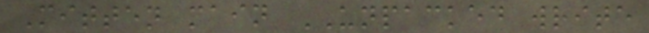Mitten main UNPACKED write
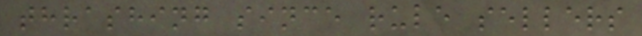thrashing since rule sellers
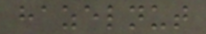hazelnut
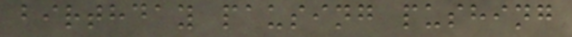birthday pausing pushing
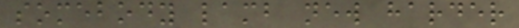somebody lamb new harder
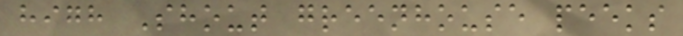high Shout greenhouse peeks
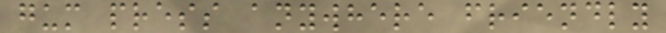gum press anywhere friendly
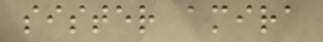sister amira
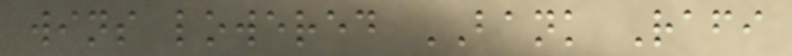wins lowered BANK Rafi
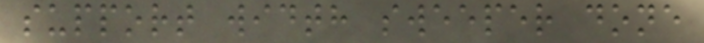support width sweeper done
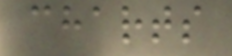charts
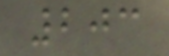203
